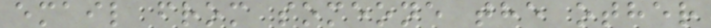email from someone the other
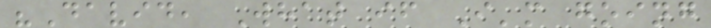"David, What if I'm going
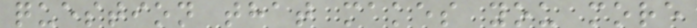question that makes you more
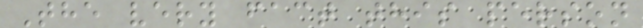The very fact this person
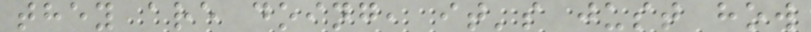they are doing, it's just how
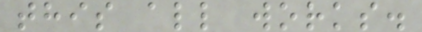this all works.
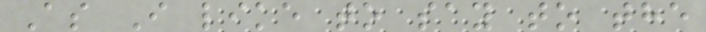As I like to say to the
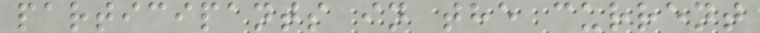participants in the current
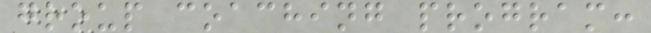group coaching program:
